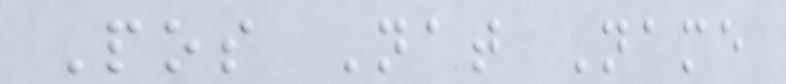Pos Nat Name
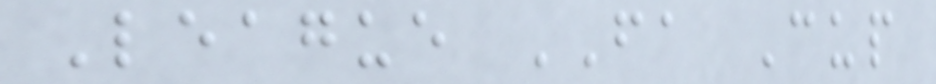League FA Cup
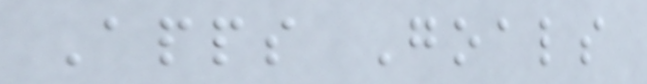Apps Goals
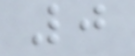0
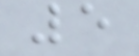5
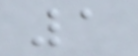1
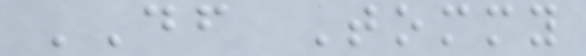DF Tommy
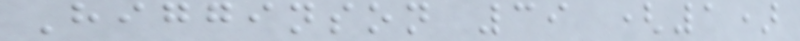Higginson 39 (1)
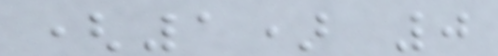(1) 0
